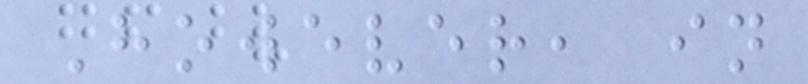However, in
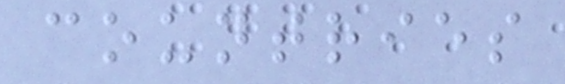countries
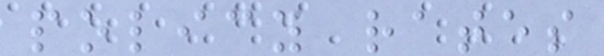policy rates
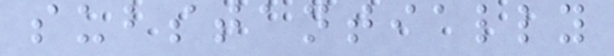substantially
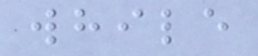while
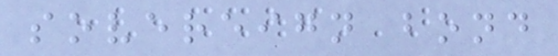sovereign bond
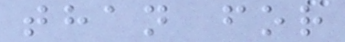than for
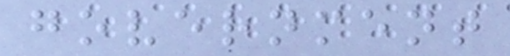government
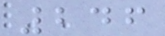246
